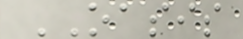OASIS
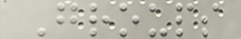Groups
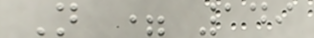N = 149
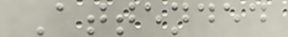Attended
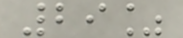29%
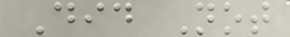Did Not
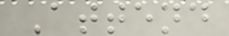Attend
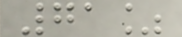71%
